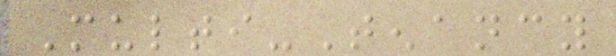Multi-Tenancy
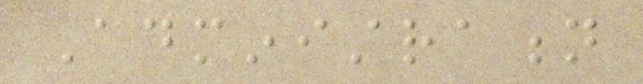Administration
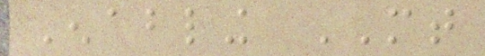Enabling MT
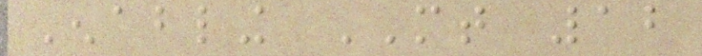Enabling MT 12
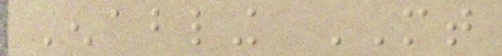Enabling MT
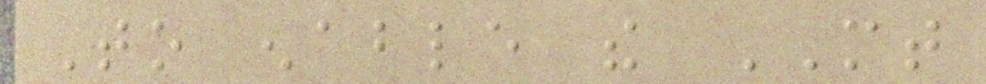To enable the MT
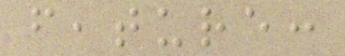feature:
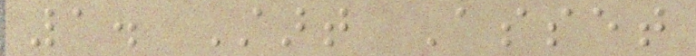1. Start Asset
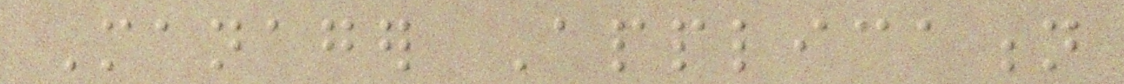Manager Application
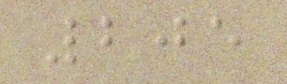205
